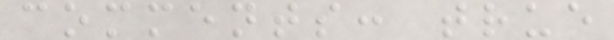comments: true
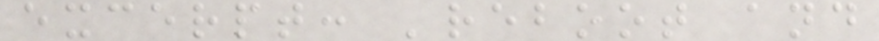excerpt: 'reboot and
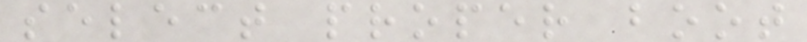select proper boot
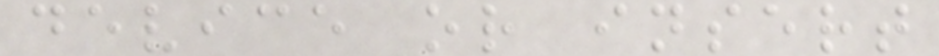device or insert
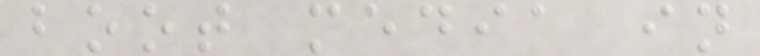boot media in
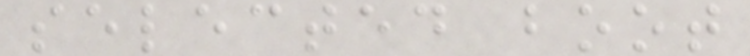selected boot
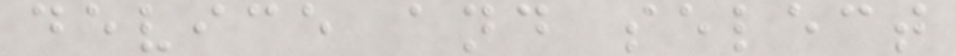device and select
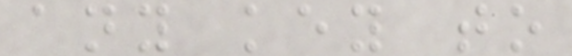any key to
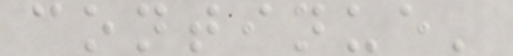continue'
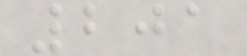201
